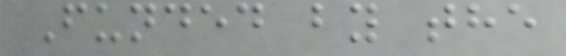Funded by the
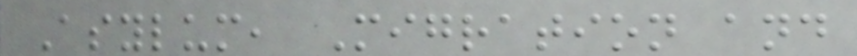Asylum, Migration and
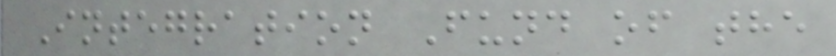Integration Fund of the
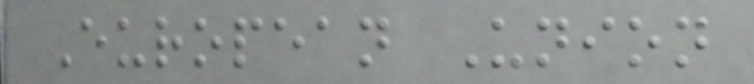European Union
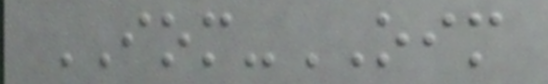IOM-OIM
